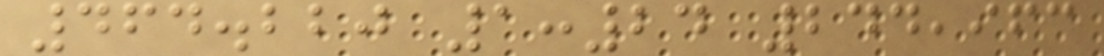464.220 1:24 244,963
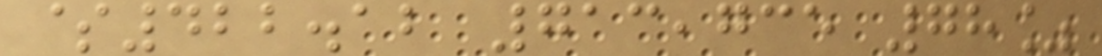$422.12 713,735 78%
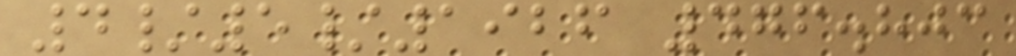4/5/1926 476.803
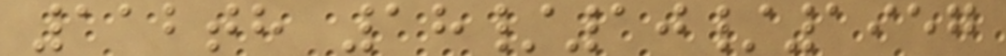112th 18/10/1957
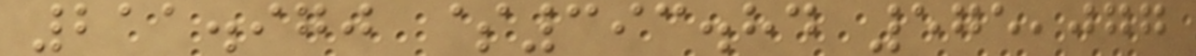211.970 $393.84 575,077
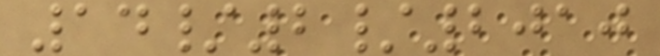14/2/2010
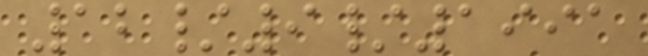12/9/1991
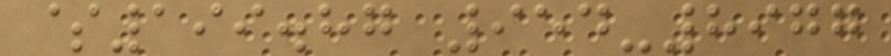$199.87 954-8977
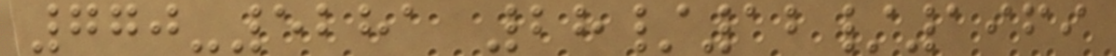770-5281 28/12/1969
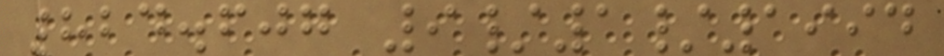824.607 9/1/1994
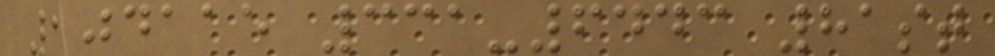104115 331-6443 81st
